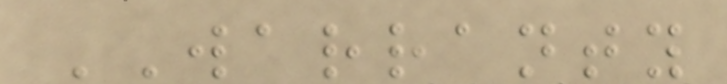WARRANTY
